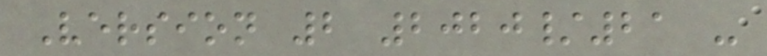Version 2 2020/21 -
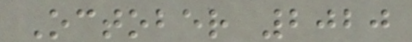October 2020
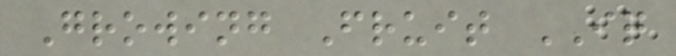Growing Fruit IQ
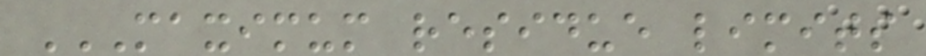MAXIMUM RESIDUE LIMITS
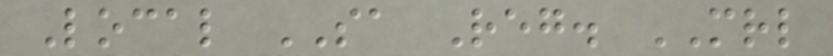Local SA Reg. MRL
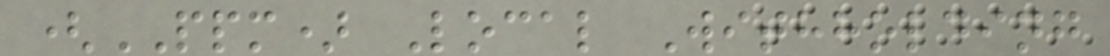(PPM) Local Withholding
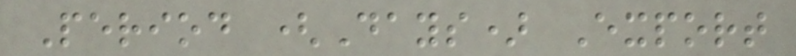Period (Days) Export
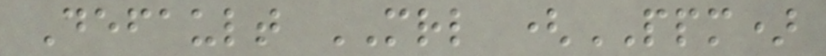Default MRL (PPM)
